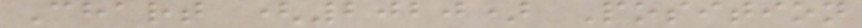Chart (2020) Position
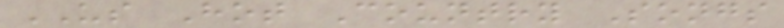US Hot Country Songs
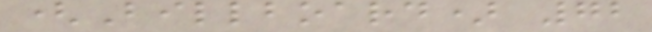(Billboard) 72
